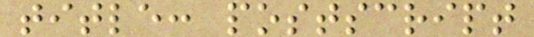title: postscript
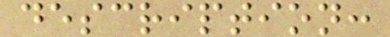description:
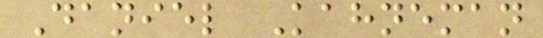Daniel Kahneman
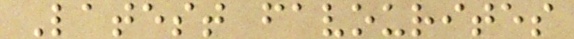Latest favourites
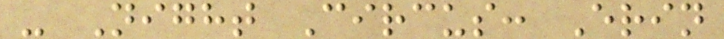- Night Circus: Erin
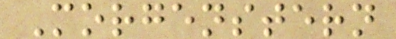Morgenstern
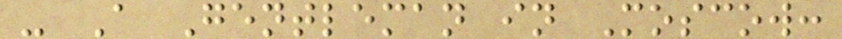- A Gentleman in Moscow:
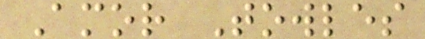Amor Towles
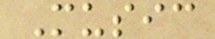Music
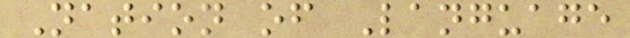Nation of Language
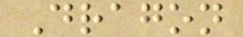Dragon
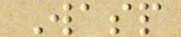Wasp
